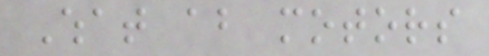What about motors
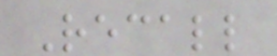Recall
